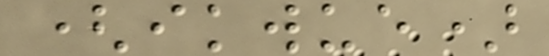(ikwue)
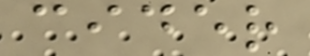cider
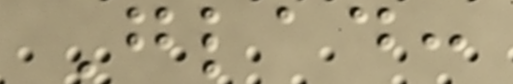Glad:
